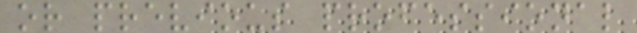or previous professional
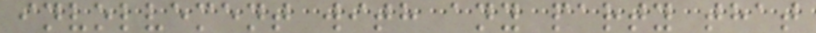involvement with any party that
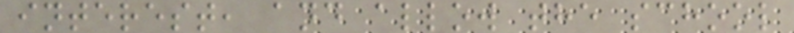interest, and allow the school
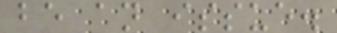be an issue.
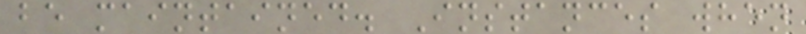be maintained. Instances when
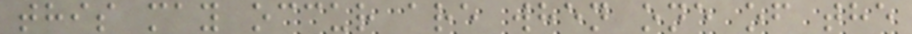this may occur are when one of the
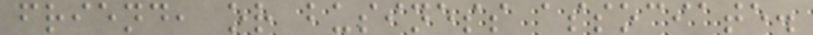friend, or business associate.
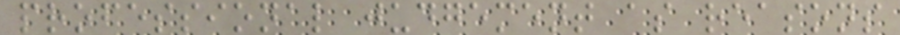professional judgement as reasons
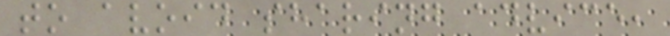to avoid sharing advice,
